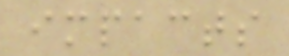impacts
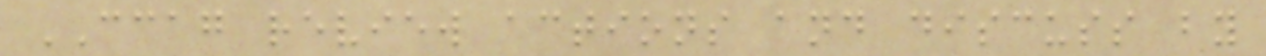CCAG review actions and discuss by
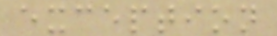exception
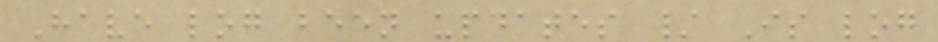Have log been updates / Is log
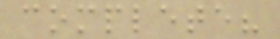complete?
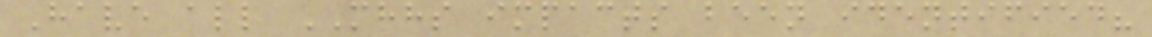Have all MHHS impacts been identified?
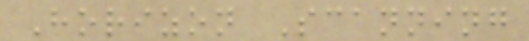Horizon Scanning
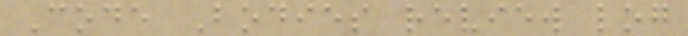Code Bodies review log
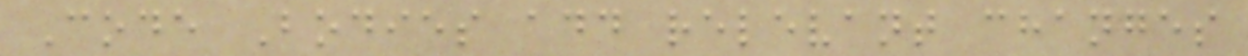Code Bodies add relevant changes
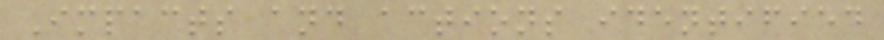Impacts and actions identified
